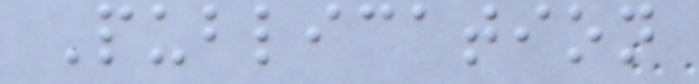Publication
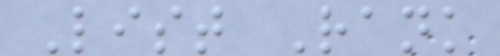List Rank
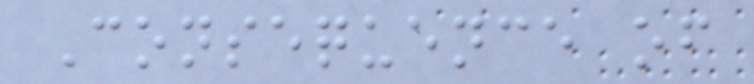Consequence of
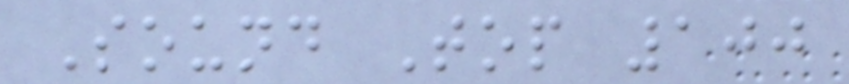Sound Top 100
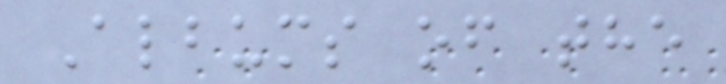Albums of the
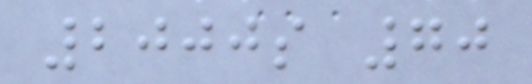2000s 70
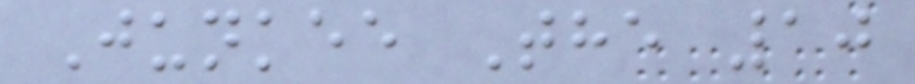Junkee The 10
